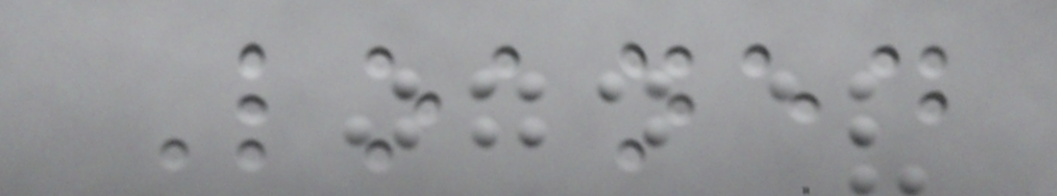Loaned
